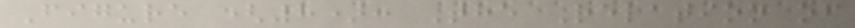Figure (8): The Relation of
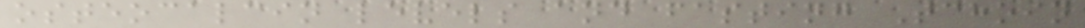osteocalcin levels and fasting Tchoin
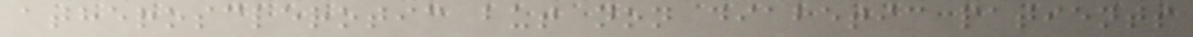atherosclerotic but non diabetic patients
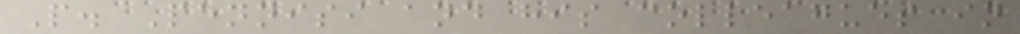P. Pennisi and his colleagues in
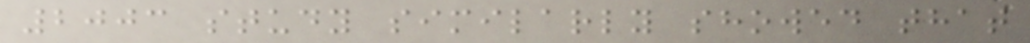2003 study similarly showed that
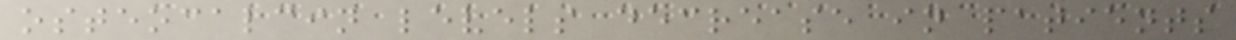osteocalcin levels decrease in patients
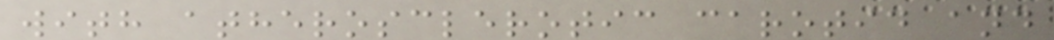with atherosclerotic carotid and
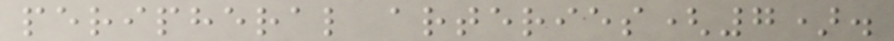peripheral arteries(7).
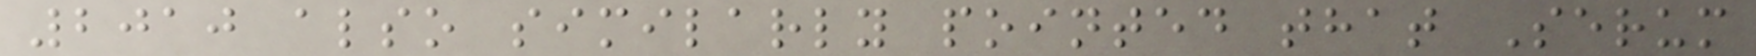2010 also similarly pointed that Serum
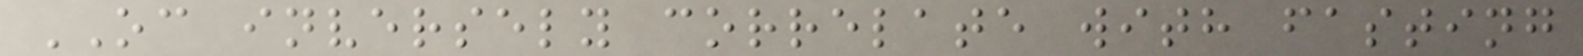OC inversely correlate with fasting
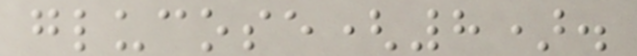glucose(8).
